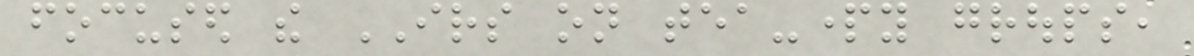focused the IRS on tea-party groups,
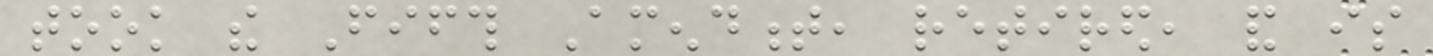took the Fifth Amendment, retired, and is
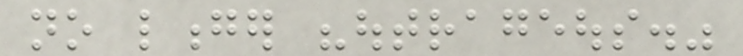no longer "outrageous."
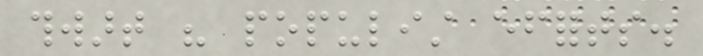thwart his populist efforts.
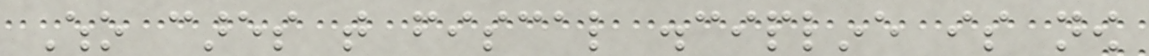Who cares that fiscal discipline is now
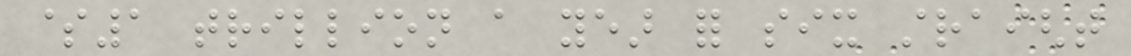$1 trillion a year for six straight
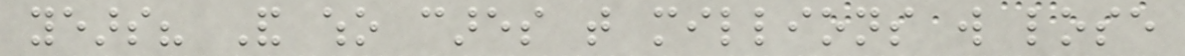years? And who cares that millions will lose
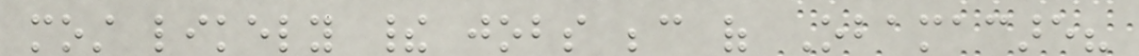most likely their jobs because of Obamacare?
